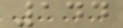144
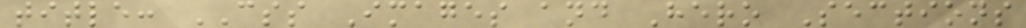title: CSS Images and Hero Sections
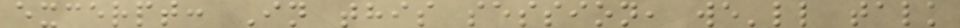excerpt: In this session, we'll talk
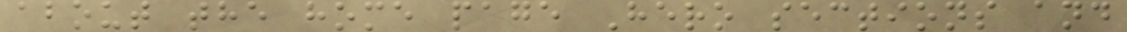about the home page Hero sections and
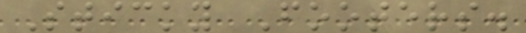Sticky Footers.
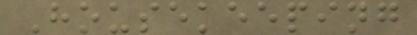Housekeeping
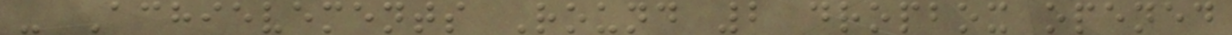- Achievements Round 2 dropbox opened
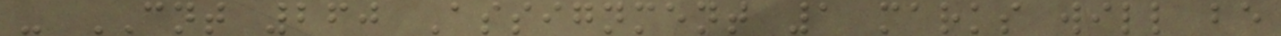- CNT 260 Assignment 1 marks will be
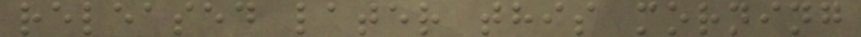released later this morning
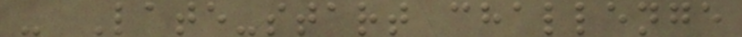- Late-start challenge
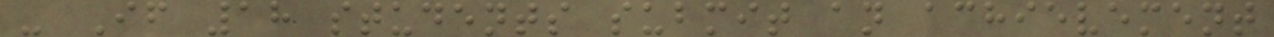- If 18 students submit an achievement
